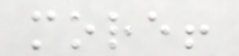more!
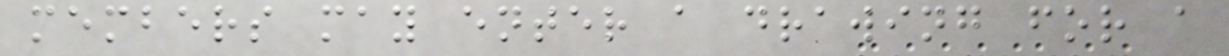members may enter a drawing for a
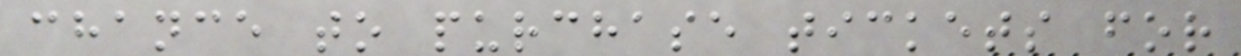chance to purchase tickets for
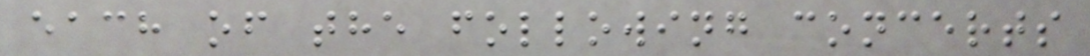each of the following concerts
